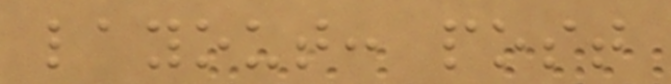layout: post
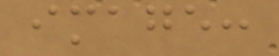image:
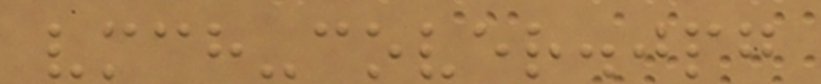vmch-cover.jpg
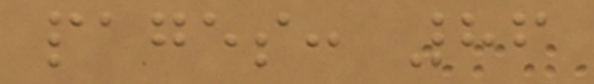pages: 86
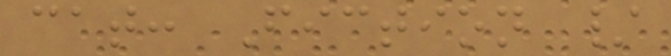cat: Fiction /
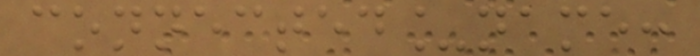connected_name:
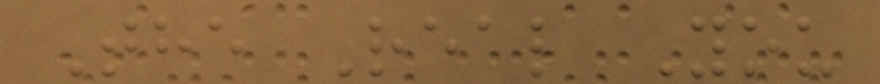The Real You
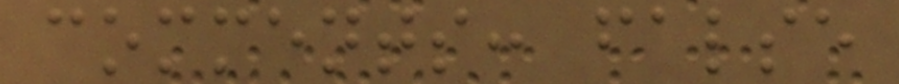comments: false
